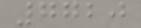7720
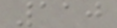110
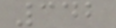342
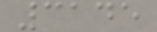3145
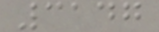3147
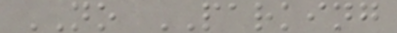NO PARKING
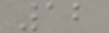12
